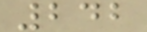242
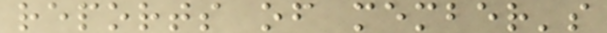reports of member's
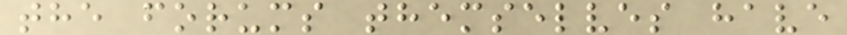the forums themselves have
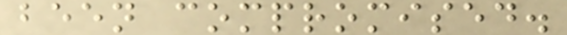been compromised.
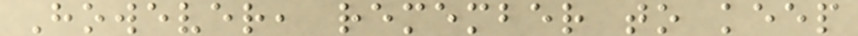However, remember to keep
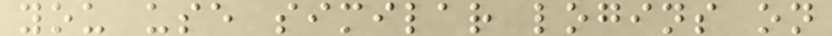you use similar logins on
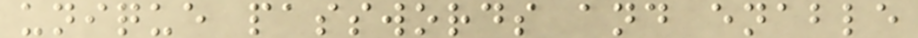unique passwords and enable
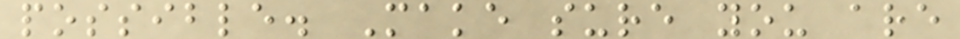possible. Make sure you are
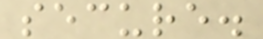secure.
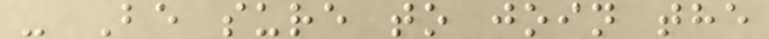- Be sure to join the
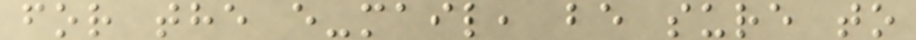for the e-mail, be sure to
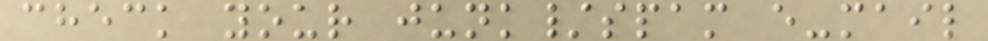check your junk/spam e-mail
